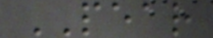PEAR
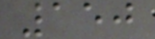150
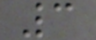3
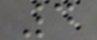4
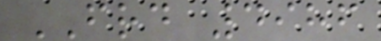FRD 4986
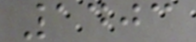1403
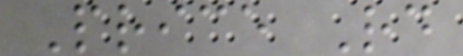Price Rd
